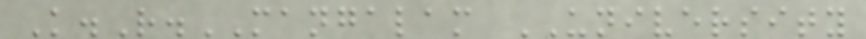K.R.MANGALAM UNIVERSITY
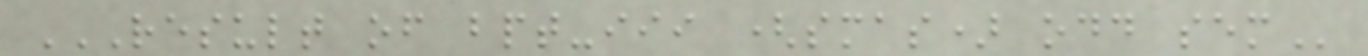RESULT OF BPT-III (SMAS) ODD SEM
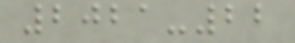2021-22
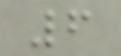6
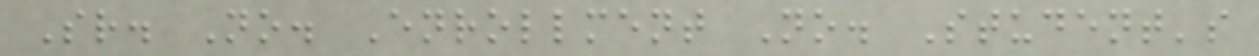Sr. No. Enrollment No. Student's
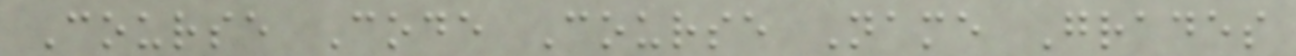Course Code Course Name Grades
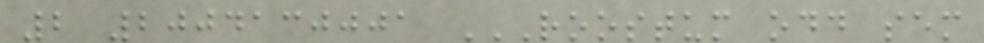2 2004130001 ROOSTUM ODD SEM
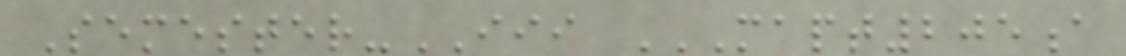Semester-III MAPT205A
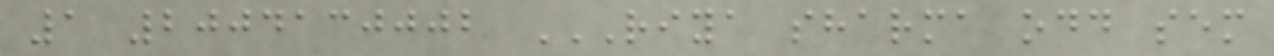1 2004130002 RIYA SHARMA ODD SEM
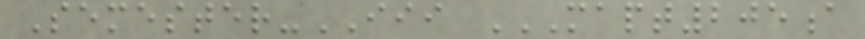Semester-III MAPT205A
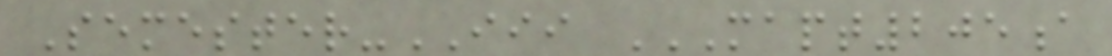Semester-III MAPT205A
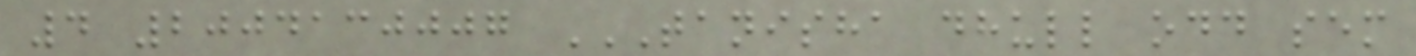4 2004130007 TANISHA DHULL ODD SEM
